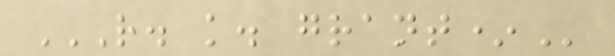R. K. GRANT*
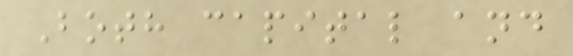Both capital and
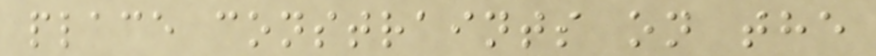place constraints on the
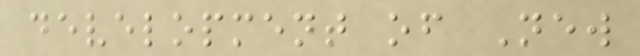development of New
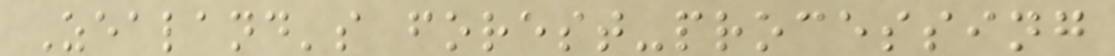Zealand's forest-processing
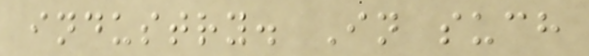industry. In such
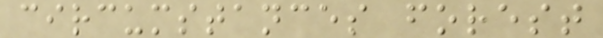circumstances forest
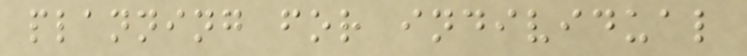planning for individual
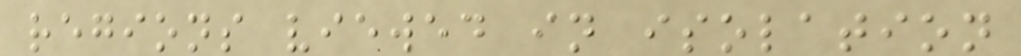regions viewed in isolation
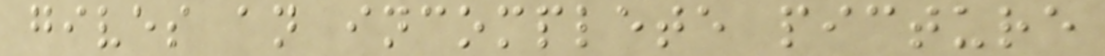gives an incomplete picture
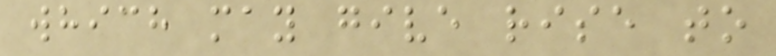which may give rise to
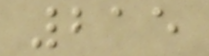215
